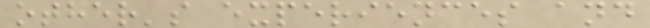other's experiences and
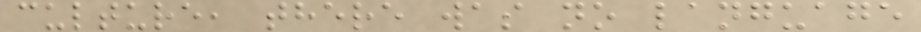culture, there was no language
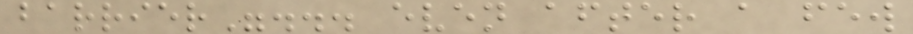barrier"... even after a few
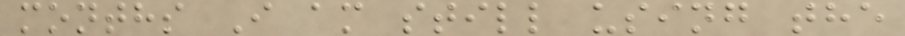months I am still using the
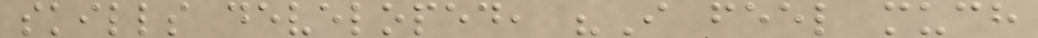skills developed, "I feel much
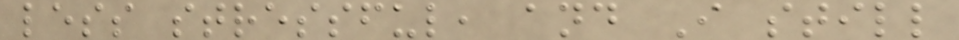less stressful, and I still
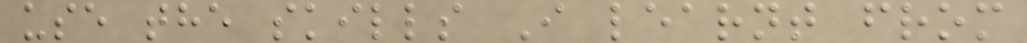use the skills I learnt from
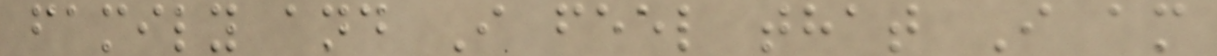family and I feel that I am
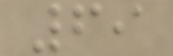69
